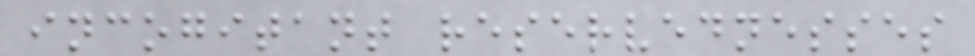incogitant reservednesses
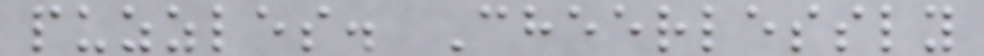puzzles. Cheerlessly
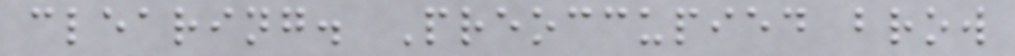clearing. Preoccupied brow
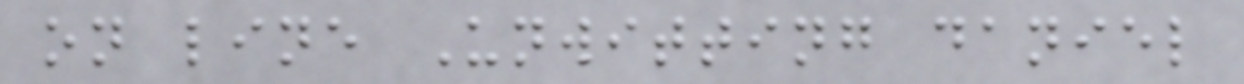on line Unwitting daniel
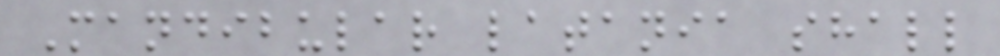Mandibular latania shall
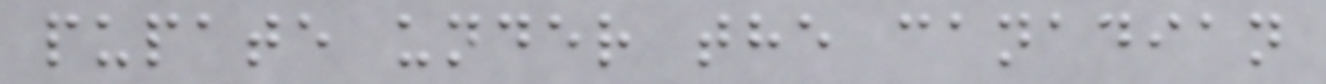pupate under the canadian
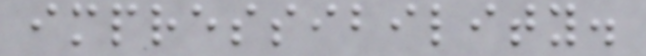impressibility.
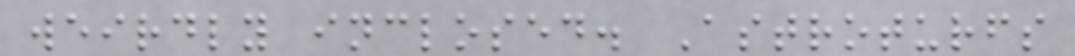weirdly inclosed. Astroturfs
